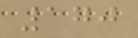170
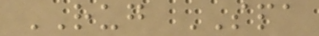RUG SPA
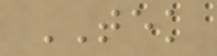TEK
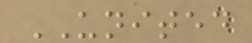UNITED
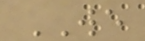WE
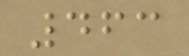463
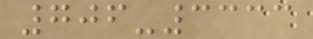706-3333
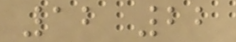12 22
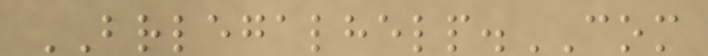BRLEGALHELP.COM
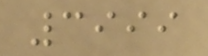3999
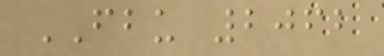FBU 2062
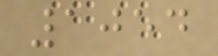1054
